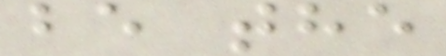be the
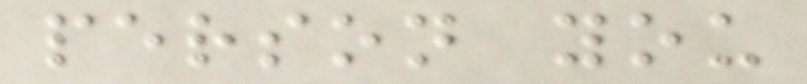person you
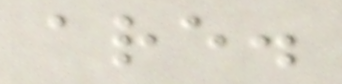are.
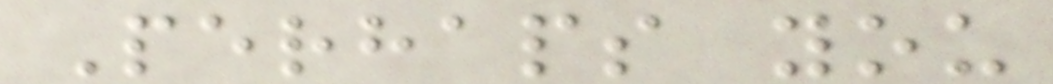Perhaps you
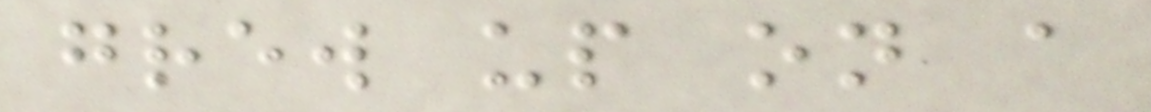grew up on a
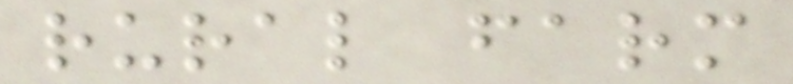rural farm
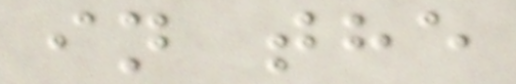in the
